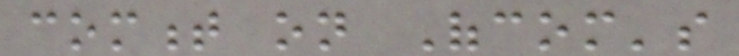comment on Ofcom's
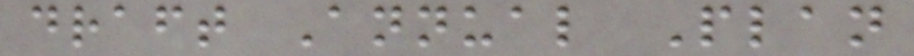draft Annual Plan
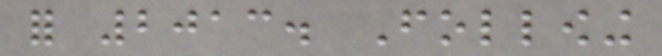for 2013. Following
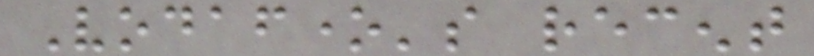Vodafone's recent
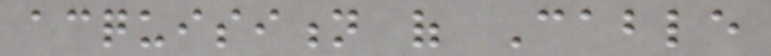acquisition of Cable
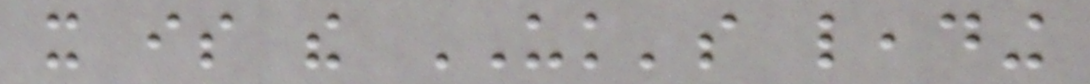it is the UK's leading
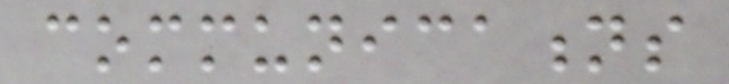communications
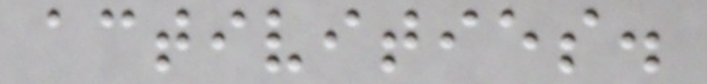activities.
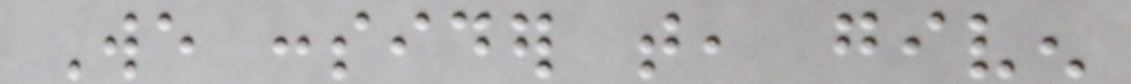We consider that, given
